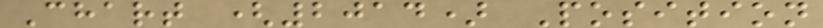Chart (2014) Position
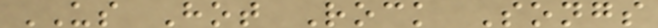US Hot Rock Songs
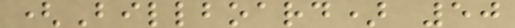(Billboard) 50
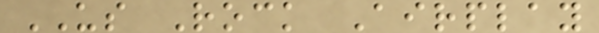US Rock Airplay
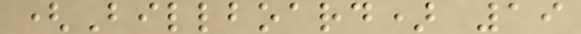(Billboard) 19
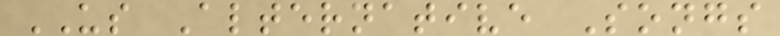US Alternative Songs
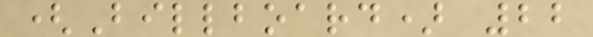(Billboard) 22
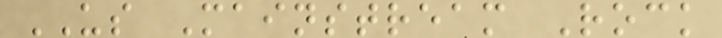US Mainstream Rock
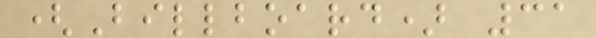(Billboard) 31
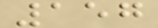157
